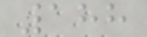188
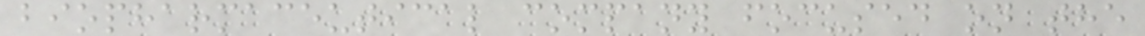biopharmaceutical company focused on the
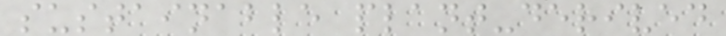sustainable plant-derived
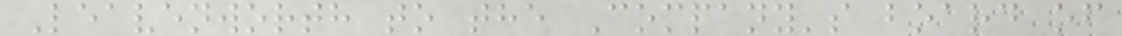Leavenworth to the Company's board of
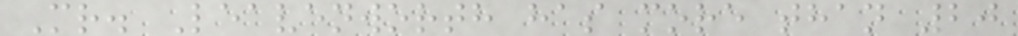Mr. Leavenworth has more than 20
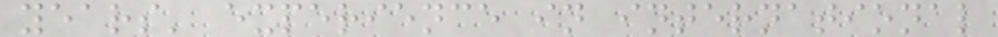years' experience in international
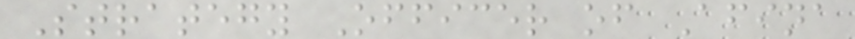Strategy Officer of Afina
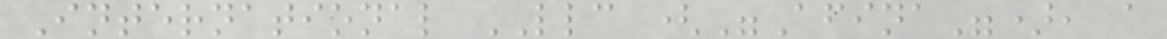International LLC ("Afina"), a
